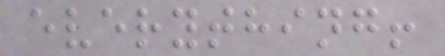everything!
